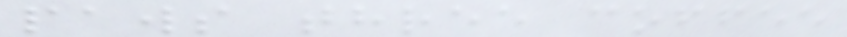paws three coffee
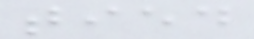tied
